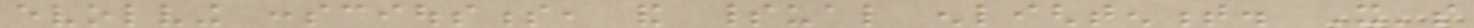evolving consciousness, and spiritual enlightenment. It's
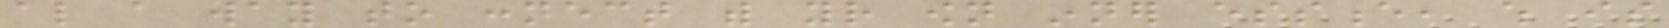also a way to connect with your own inner essence, which is
